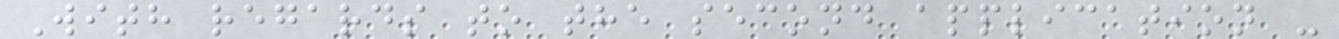With regards to the second application -
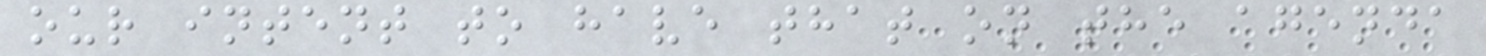our intent to have that on the agenda
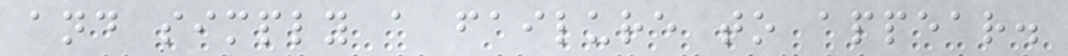and simply a failure to appear.
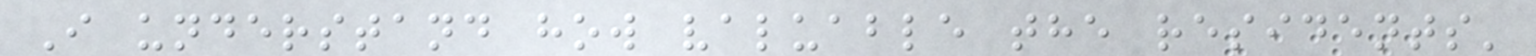I understand how valuable the residents'
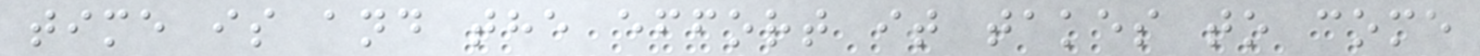time is and the effort it takes to come
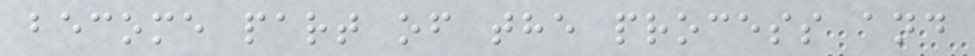become part of the process and
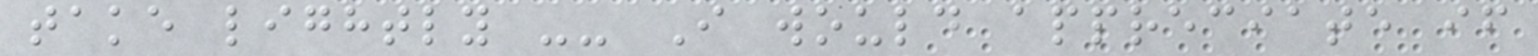take lightly -- I would appreciate if
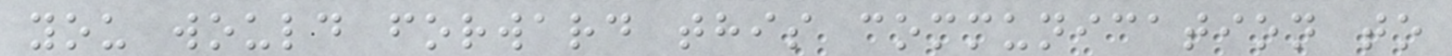you would forward this communication to
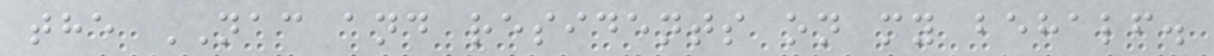the NAC and residents on my behalf.
